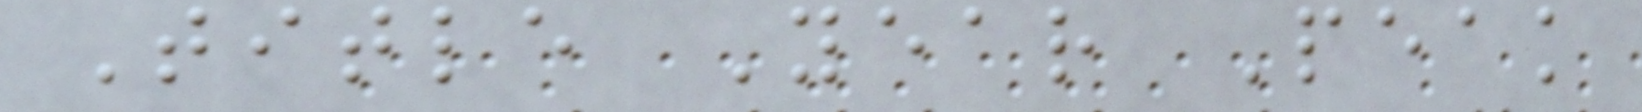Title Year Peak
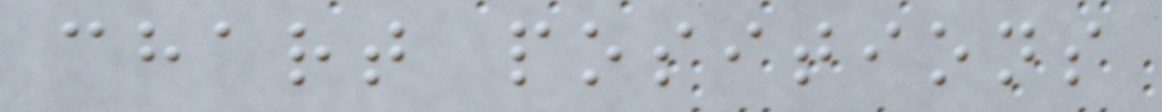chart positions
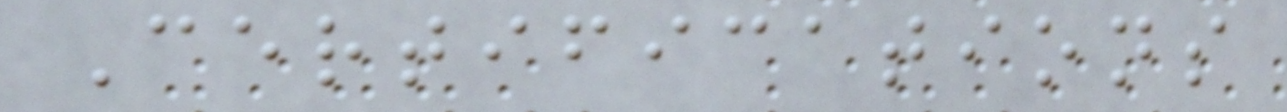Certifications
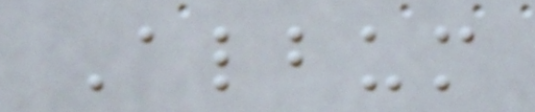Album
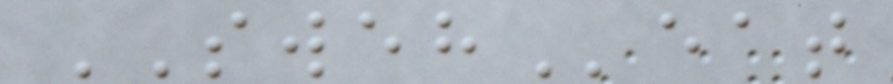SWEHeat
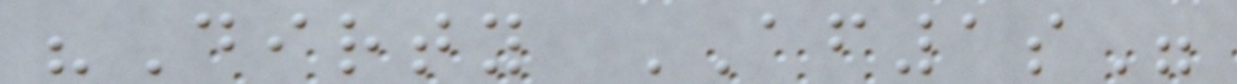"Dirty AF1s"
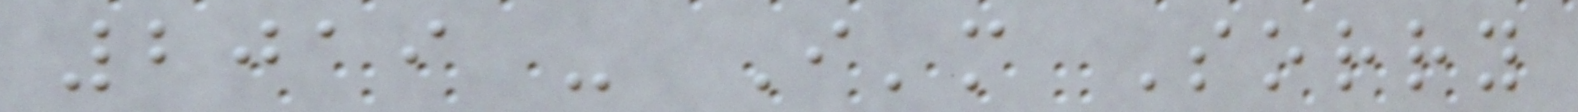2019 - I'm Sorry
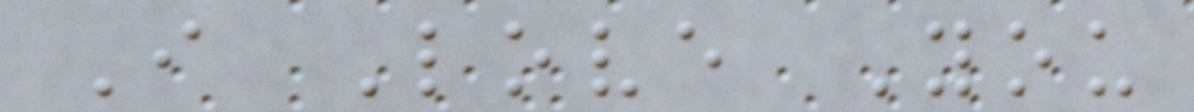I Love You
